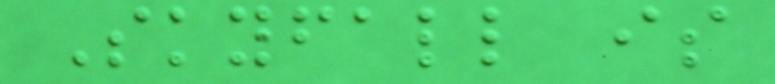Skyfall is
